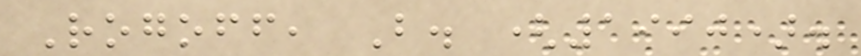Rogoff, B. (1990).
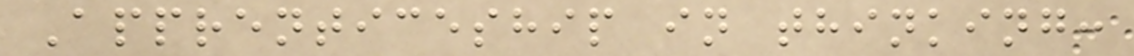Apprenticeship in thinking:
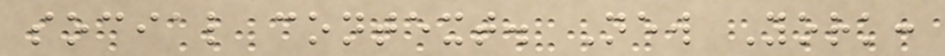social context. New York:
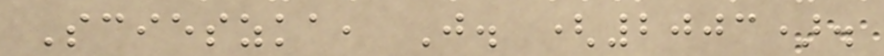Scieszka, J. (2003).
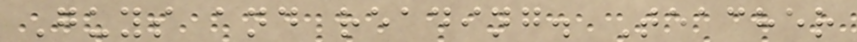Guys and reading. Teacher
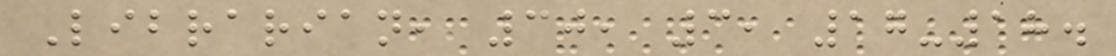Librarian, 30, 3, 17-18.
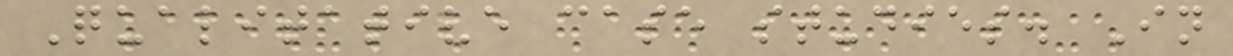Qualitative case studies. In
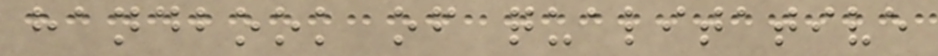handbook of qualitative
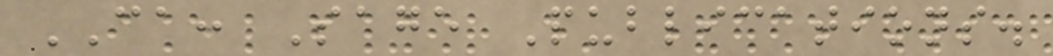CA: Sage Publications.
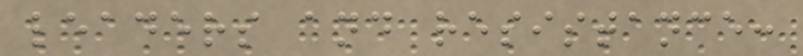leaders and resistance:
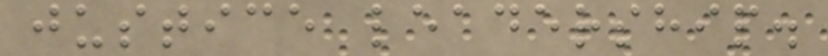justice leadership.
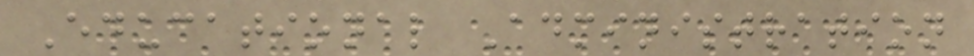Educational Administration
